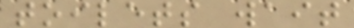toilets wait
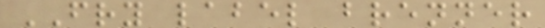FRY label brenner
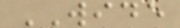WIDE
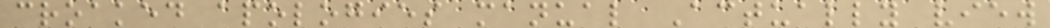croaked apologies manual Actually view
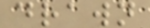drawn
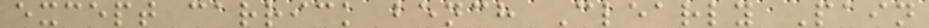except carrick bench Clearly Pain
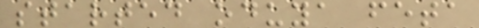started oduya feta
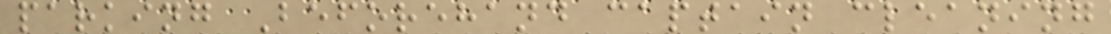parking Beforehand captain cleaning
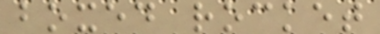boxed rocket
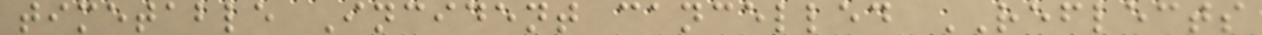timetable Incident cancelled REFLECTS
